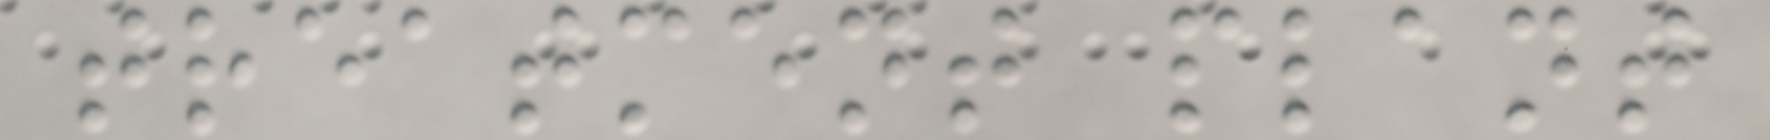treatment plant
